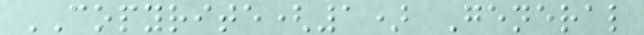COPYRITE(1) General
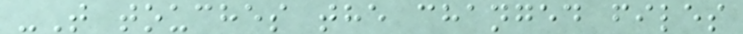-T touches the changed files
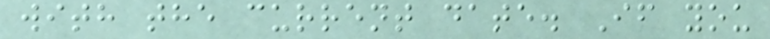with the current date. If you
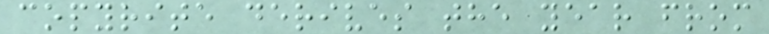copyrite derives the year from
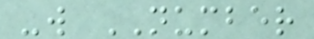-w NUMBER
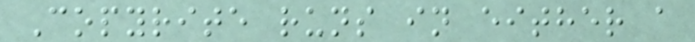Copyrite runs in either a
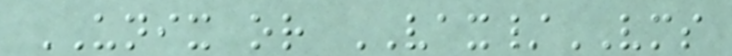UNIX or VAX/VMS
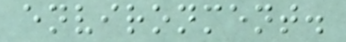environment.
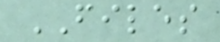FILES
